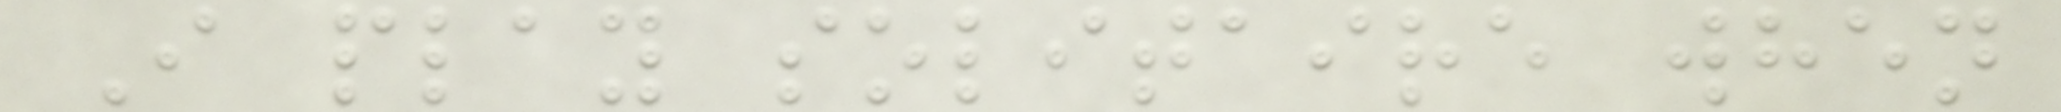I play solitaire when
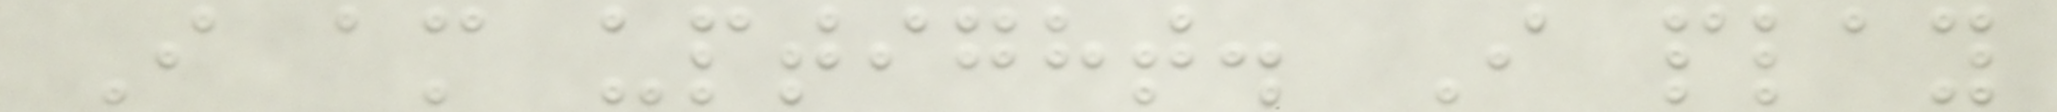I am uptight. I play
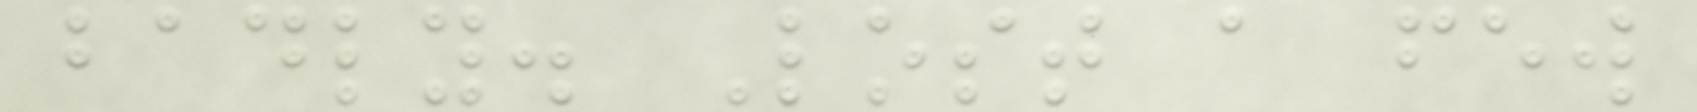badly. Lost a few
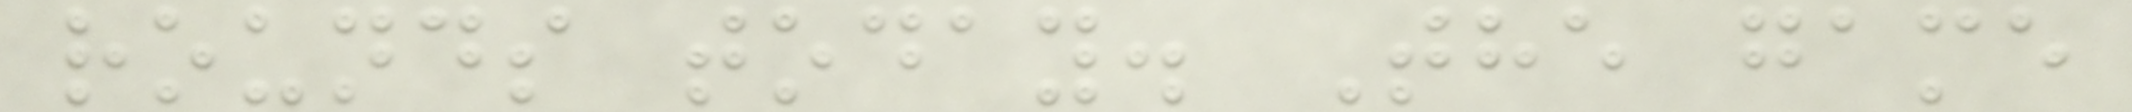rounds today. The game
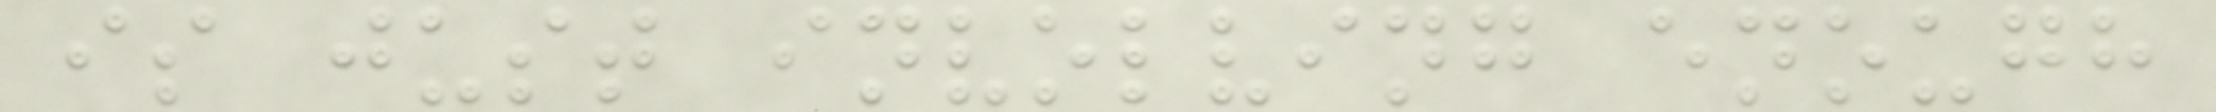is just involving enough
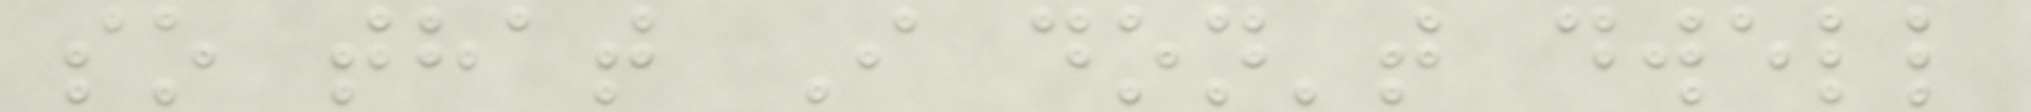so that I don't dwell
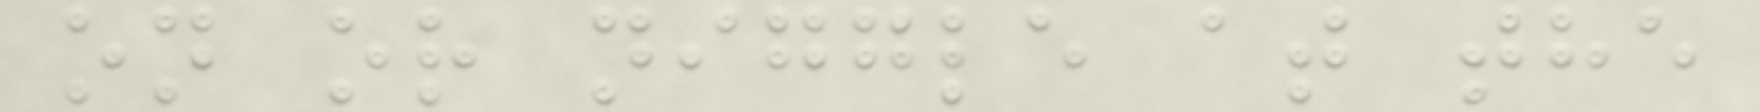on or niggle at the
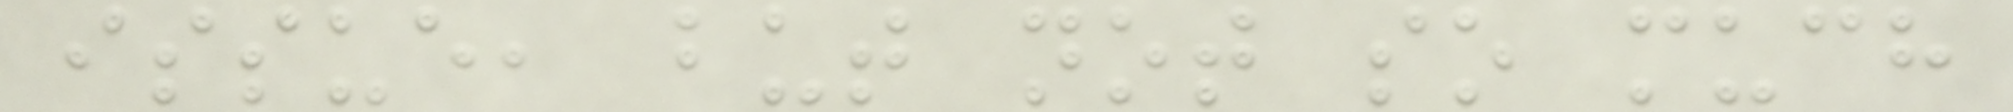issue, but not so much
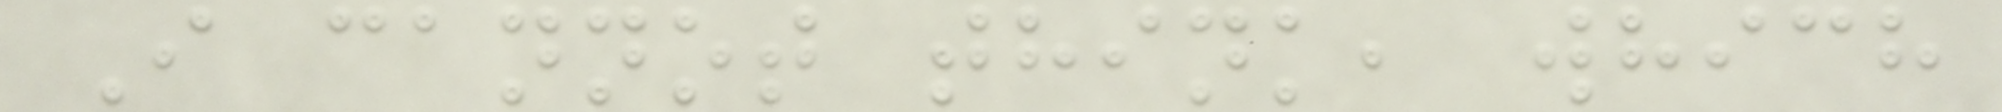I cannot think, which
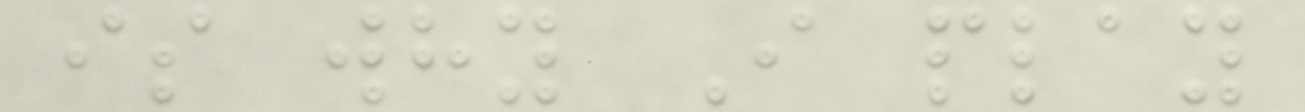is why I play
